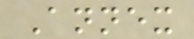Annex
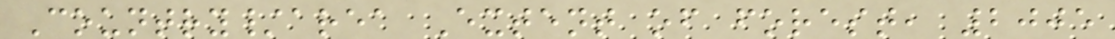Country/area Extent of forest, 2005
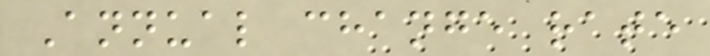Annual change rate
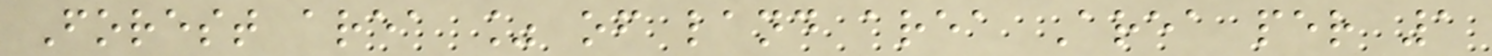Forest area % of land area Area per 1
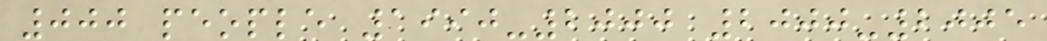000 people 1990-2000 2000-2005
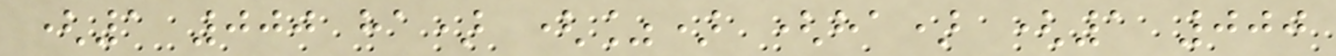(1 000 ha) (%) (ha) (1 000
